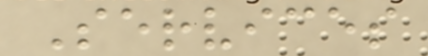Services
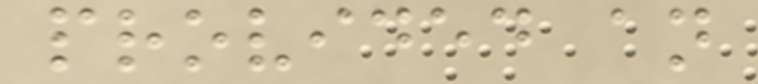provided an
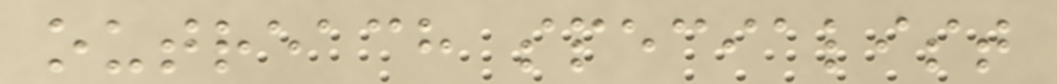outreach specialist
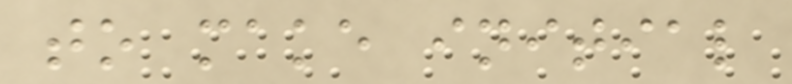to make initial
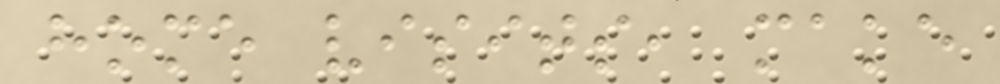home visits, make
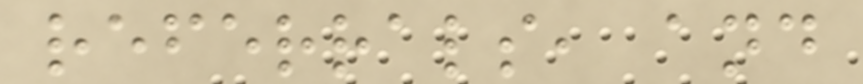referrals, and
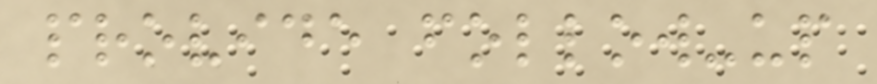provide follow-up
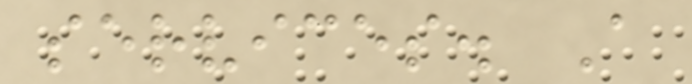services. A
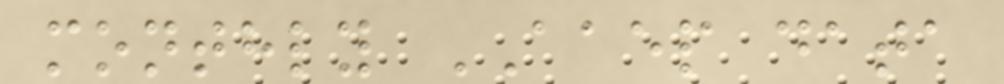monthly AAEP data
